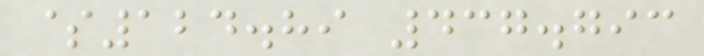$124.89 437.793
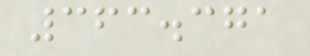363.371
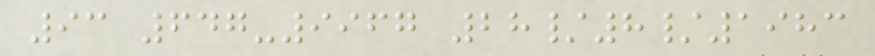93 647-9967 28/8/1983
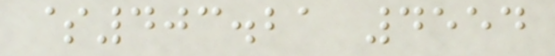$403.21 4554
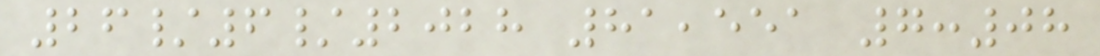26/6/2028 81,551 7:08
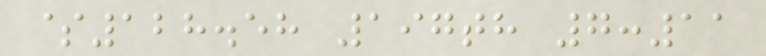$128.58 197th 7:11
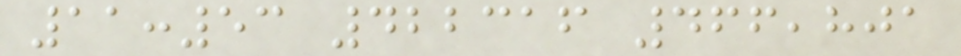11:53 422316 466,801
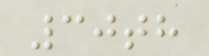30th
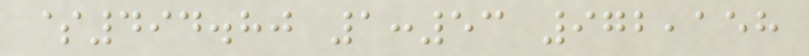$494.80 1:53 972,158
